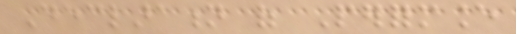Declaration of Performance
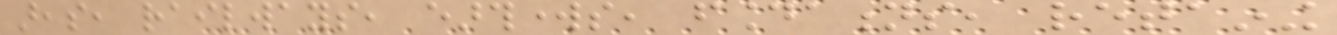areas, railways, earthworks, foundations, retaining
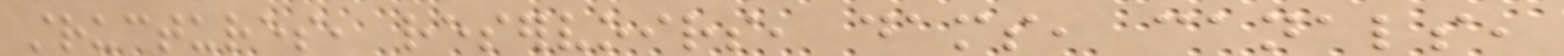structures, reservoirs, dams, canals,
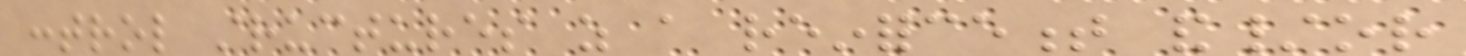control structures as a reinforcement and/or
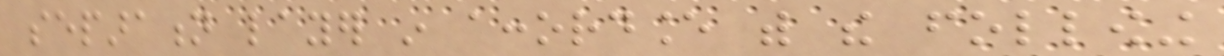separation layer in accordance with the following
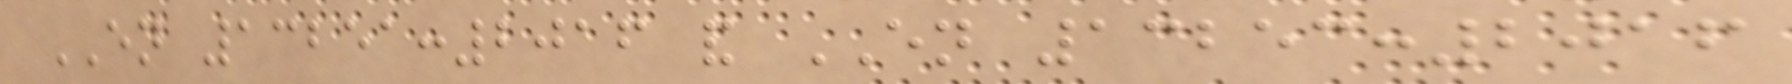EN 13251:2016 and EN 13253:2016
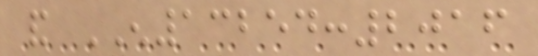and EN13254:2016
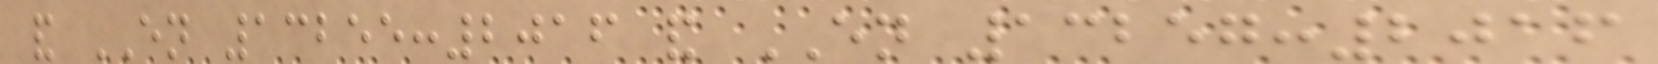and EN 13255:2016 and EN 13257:2016
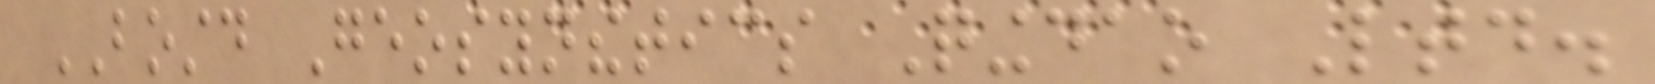BOSTD Geosynthetics Qingdao Ltd.
